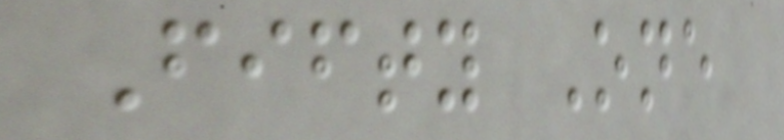Fifty One
